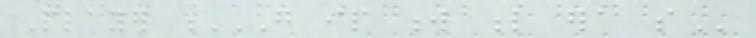Player G IP W L ERA SO
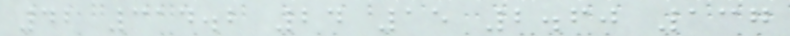42 314.2 24 15 2.60 137
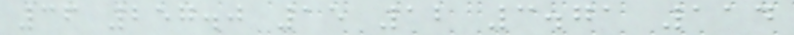36 257.0 15 12 3.71 114
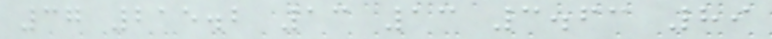37 215.2 13 13 3.63 89
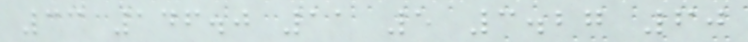33 146.0 11 5 3.27 60
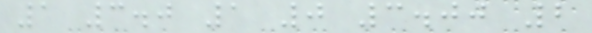1 3.0 1 0 3.00 2
